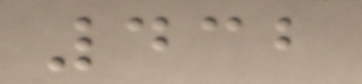432
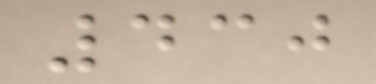430
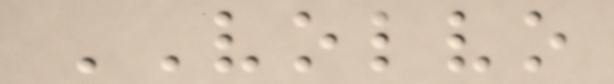VOLVO
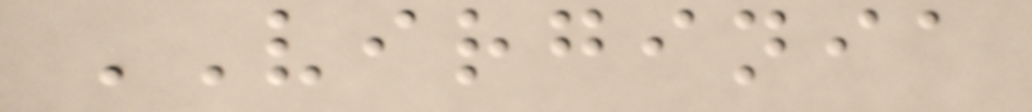VIRGINIA
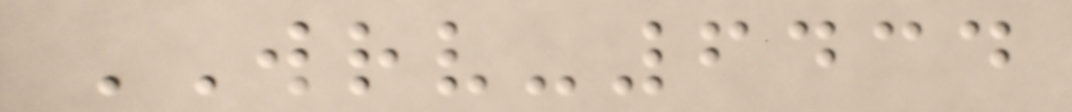WRV-6434
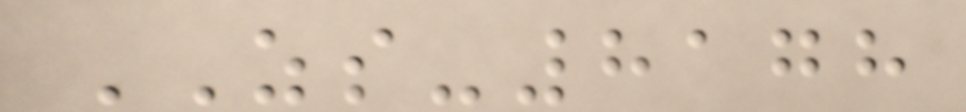ZS-8178
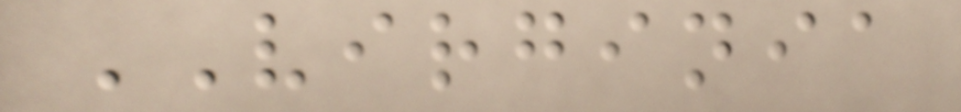VIRGINIA
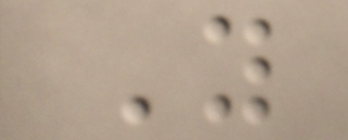Y
